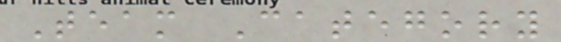Team Category
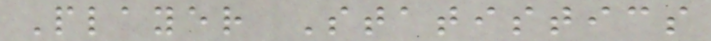Player Statistics
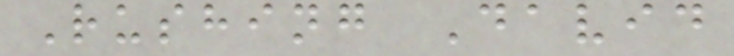Rushing David
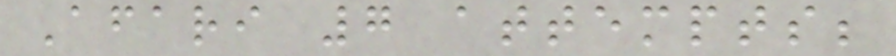Afari 7 attempts;
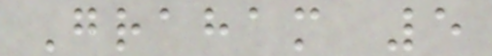Graham 5
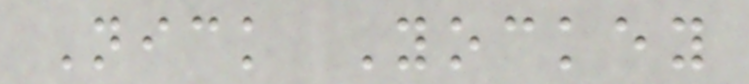Nick Yockey
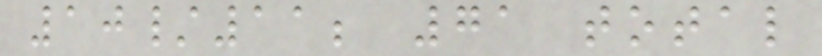10/11; 71 total
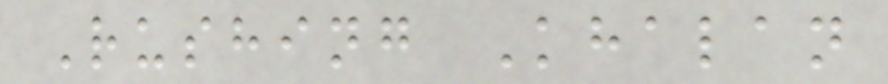Rushing Khalan
